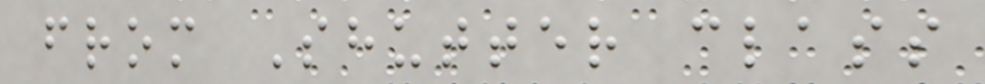from Shutter class
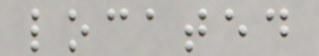located
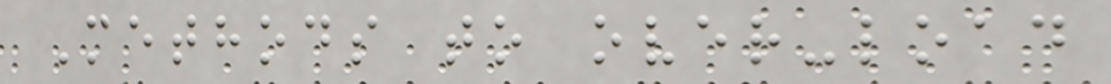Methods to over-load
